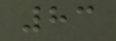83
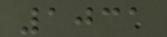1031
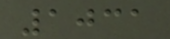1031
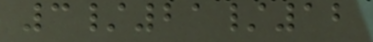3/21/12
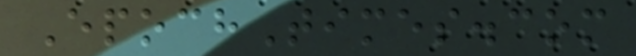EpochTimes.com
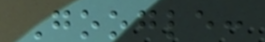Google:
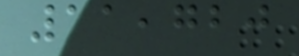11,720
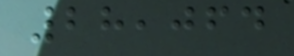28,064
